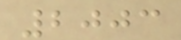2003
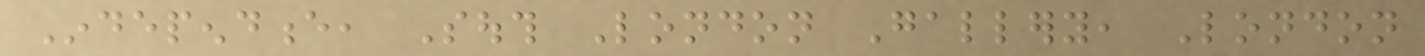Independence, South London Gallery, London
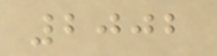2002
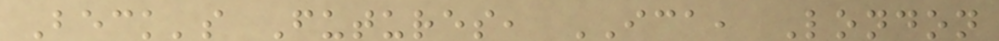Beck's Futures, ICA, London
